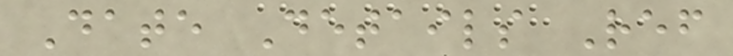Date Details Ref
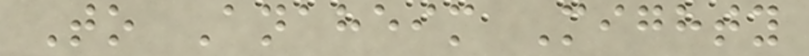To Anaheim Mighty
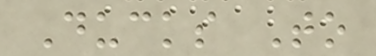Ducks To
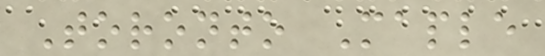Toronto Maple
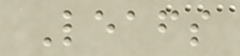Leafs
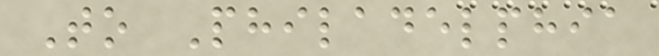To Philadelphia
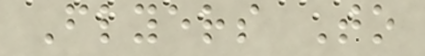Flyers To
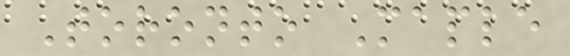Toronto Maple
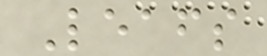Leafs
